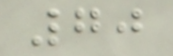70
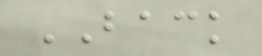BACK
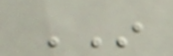IN
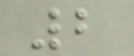2
